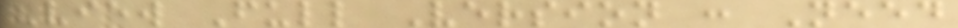View Full Version : Need
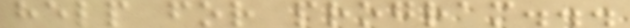help for program...
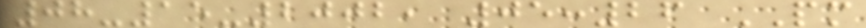08-15-2002, 05:26 PM
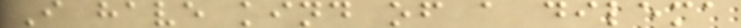I have kind of a dilema
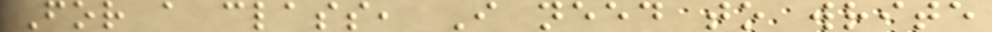For a class, I need to write
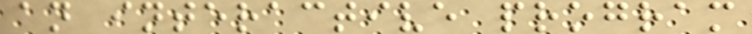an interactive program
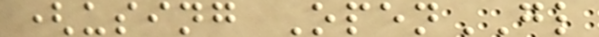(using OpenGL
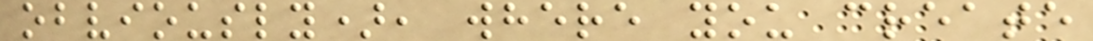obviously), where you create
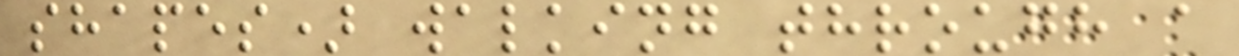shapes) walking through a
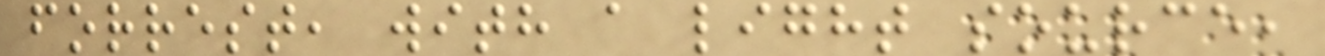forrest, with a light source,
